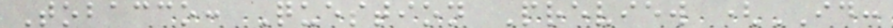Tobacco: Question Preview (ID:
